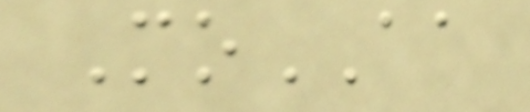MoAA
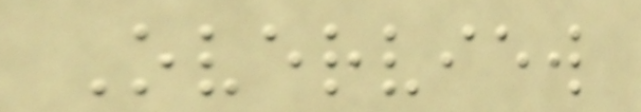Overview
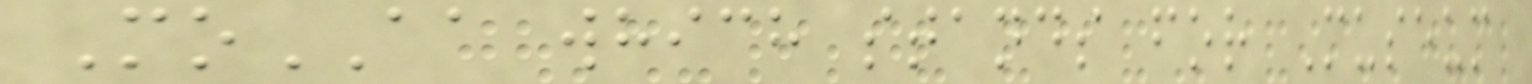MoAA which stands for Museum
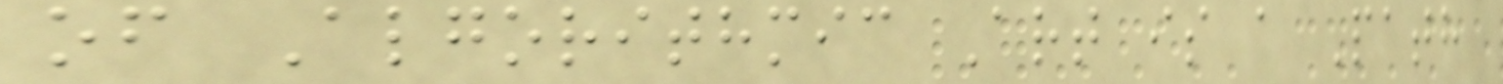of Algorithmic Art is a Path
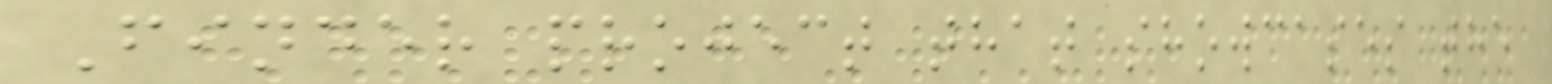Finder project that showcases the
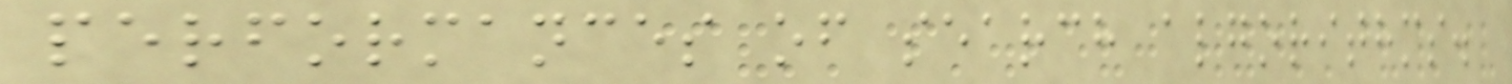performances of search algorithms.
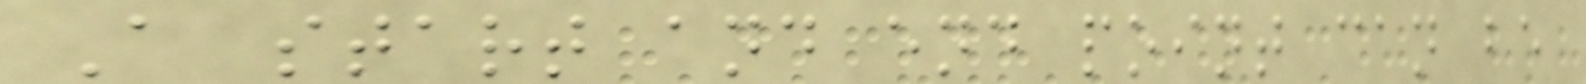A start and end point can be
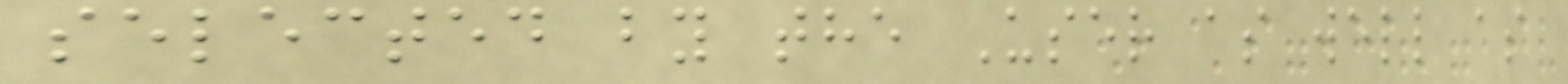selected by the User as well as
